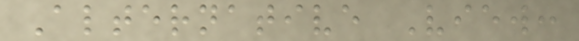Alternative View:
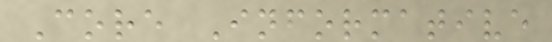Core Informative
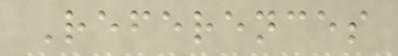References
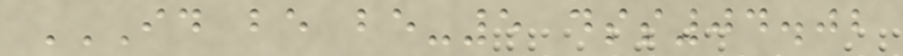ID BE BE-5 DSS04.02
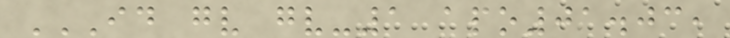ID GV GV-1 APO01.03,
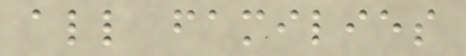all families
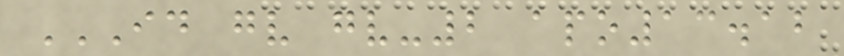ID GV GV-2 APO13.12
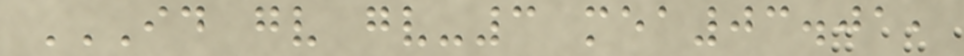ID GV GV-3 MEA03.01,
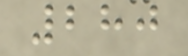280
